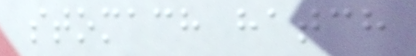stomach hatch
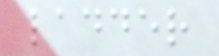ladder
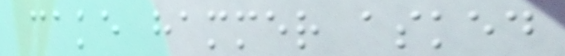cake hammer asked
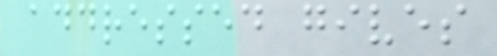addressed gives
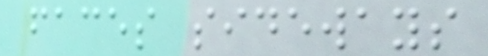faces sideways
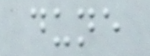dune
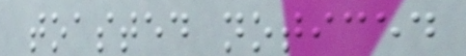toasted noticed
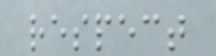respect
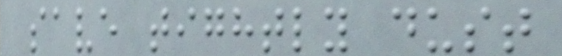save tightly dust
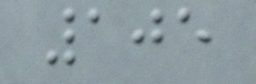105
